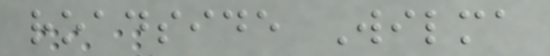roadside Wilma
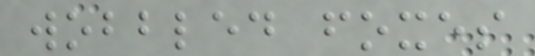wobbled foxes
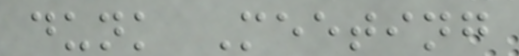dunk Meeting
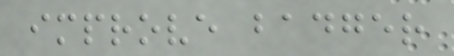improve badger
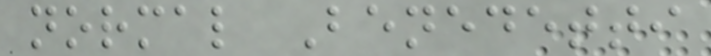normal Benedetti
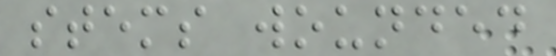stems wounded
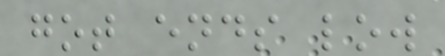got ends low
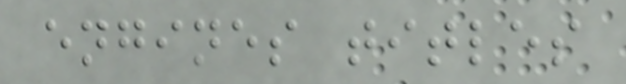engines titles
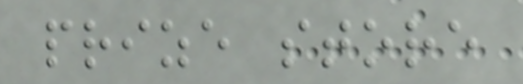prize store
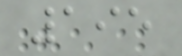195
